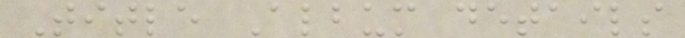Title Album details
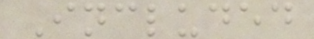Included
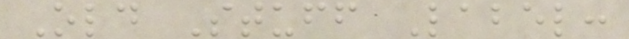Old Stuff Label:
